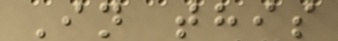In this
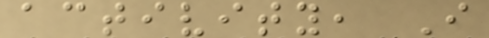activity, I
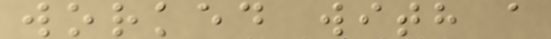worked with a
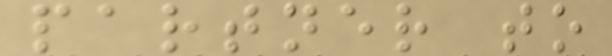partner to
